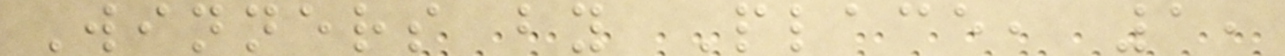Winners by Place, 1,
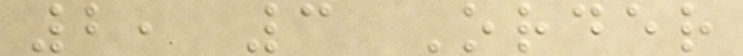2, 3 Order
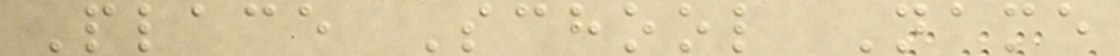Place School Name
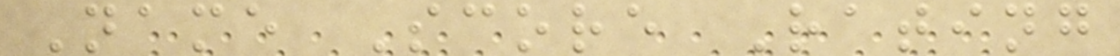Name Score Rating
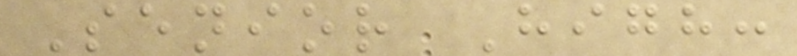Senior High:
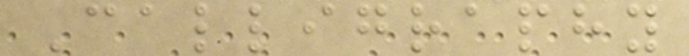Calligraphy
